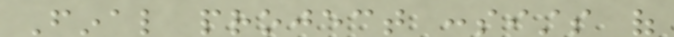Final project consists of
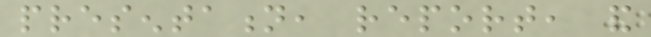presentation, report, and
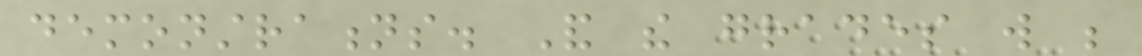demonstrations. And the grades will be
